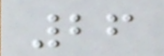26
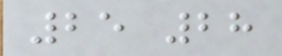25 28
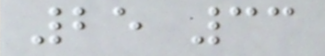25 33
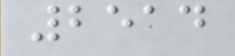2514
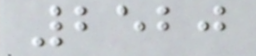2520
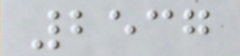2537
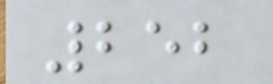252
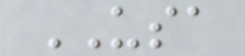USA
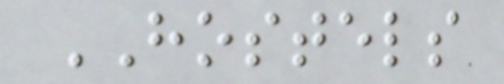HOSTELS
